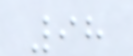98
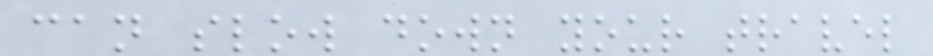can slow down your travel
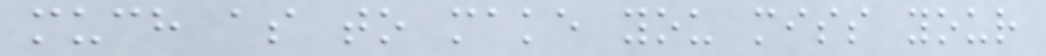much as to make you miss your
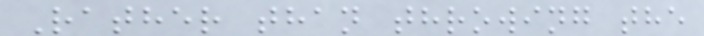Rather than throwing the
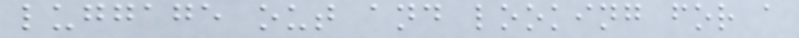luggage out and looking for a
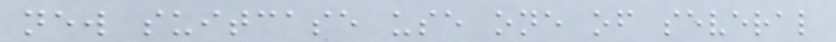new suitcase use one of several
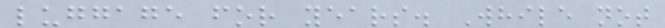luggage for years. While not
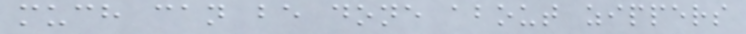much can be done about zippers
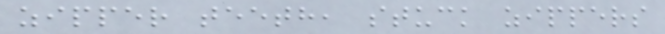zipper teeth, stuck zippers
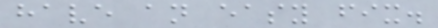have an easy fix.
